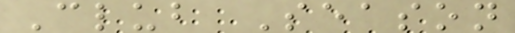Club Season
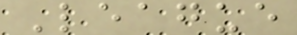League
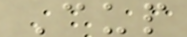Cup
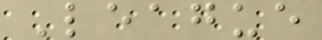League
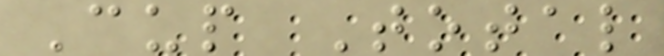Cup Total
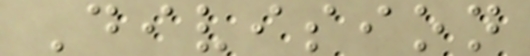Division
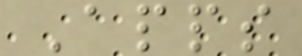Apps
